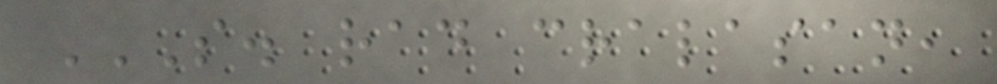S. RAD CRALASAN,
